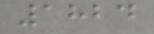1824
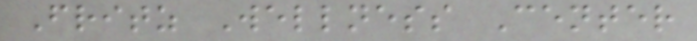Fritz Wellness Center
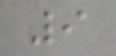9
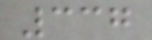337
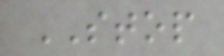STOP
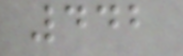442
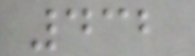432
